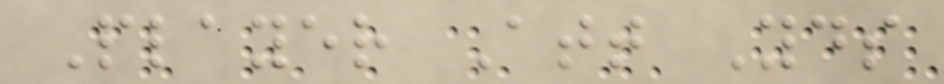Player Att Yds
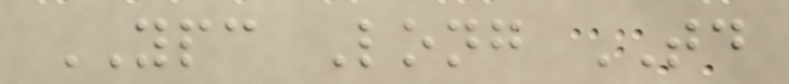YPC Long TD
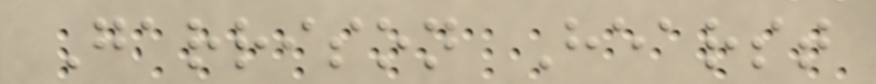Garrison Hearst
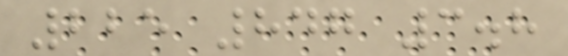225 847 3.8
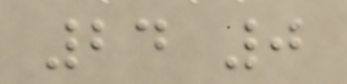24 0
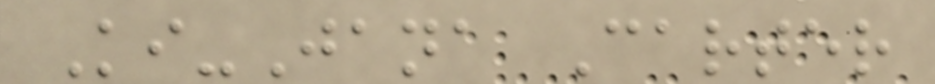Ki-Jana Carter
